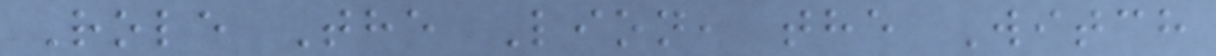Role The Lion, the Witch
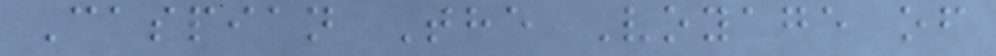Caspian The Voyage of
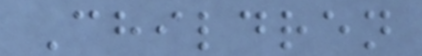Children
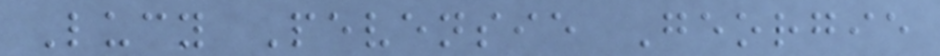Lucy Pevensie Georgie
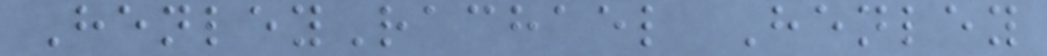HenleyRachael Henley
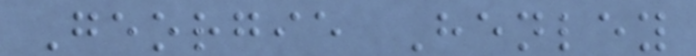Georgie Henley
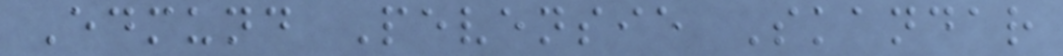Edmund Pevensie Skandar
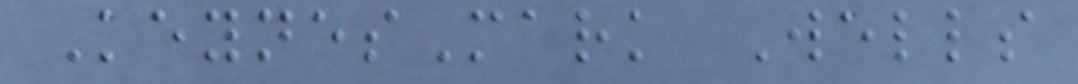KeynesMark Wells
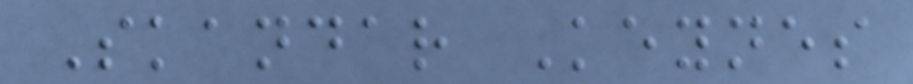Skandar Keynes
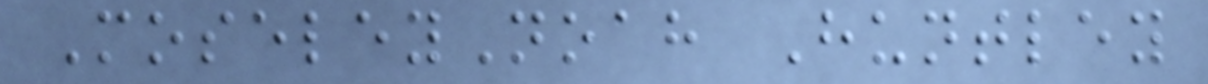MoseleyNoah Huntley
